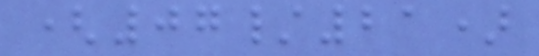(07/21)
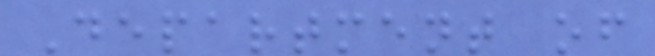Department of
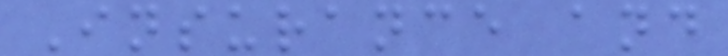Insurance and
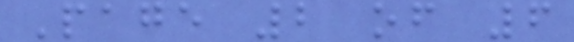Page 2 of 6
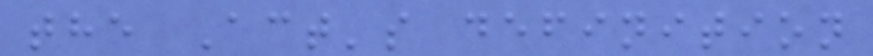the Act's definition
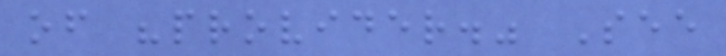of "provider." See
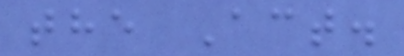the Act.
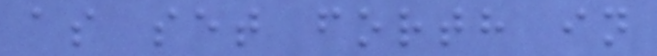as set forth in
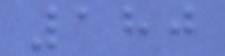180
